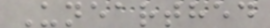Unearthed
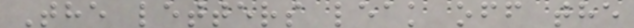The letters leak off the
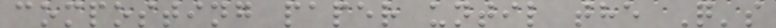composting paper until the Q's
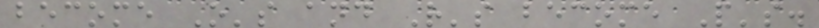become O's and R's become P's.
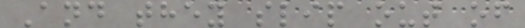And they slip out of
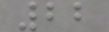22
